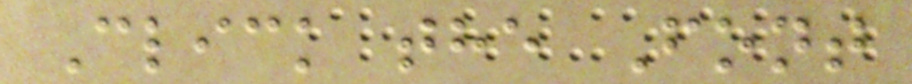Click the Font
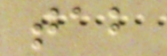tab
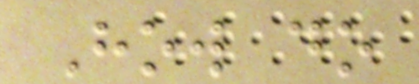How do
